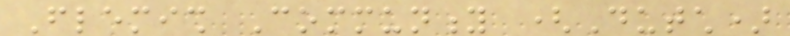Flemish Community (Dutch)
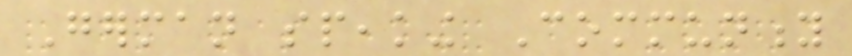German speaking Community
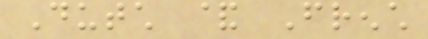Dutch & French
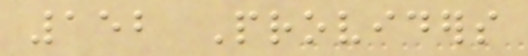152 Providers
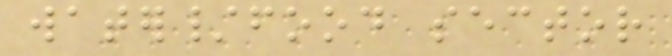water/food sector
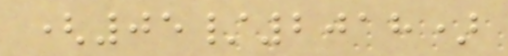(05/2018)
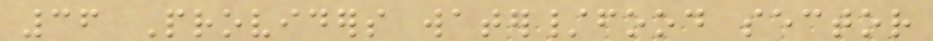36 Providers water/food sector
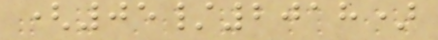(05/2018)
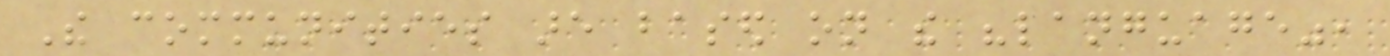The communities are based on the "language",
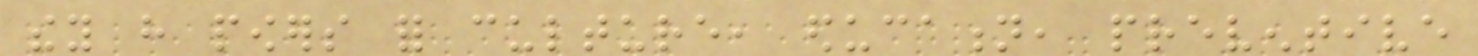they have powers for culture, education, preventive
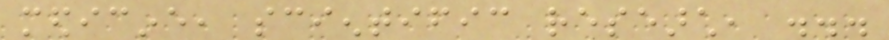medicine, scientific research, ...
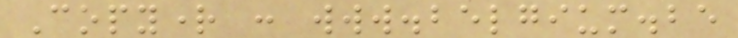Copyright : www.belgium.be
